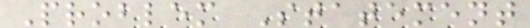Problem Statement
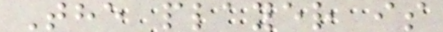The player is
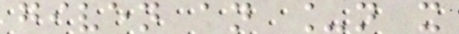given an _n x
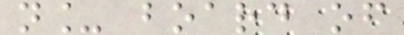n_ board of
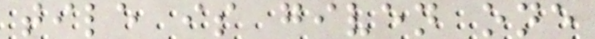tile is given one
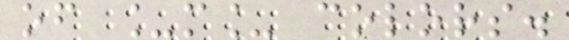of _m_ colors.
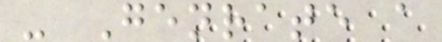- Genrate a
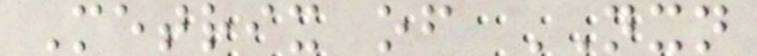Metrix of NXN
